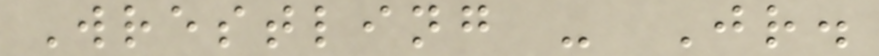Wrestling - Jr.
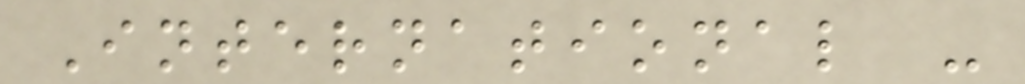International -
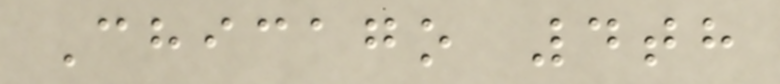Chicago 4th
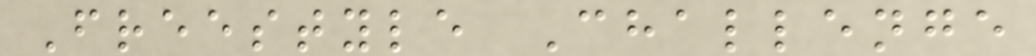Freestyle Challenge
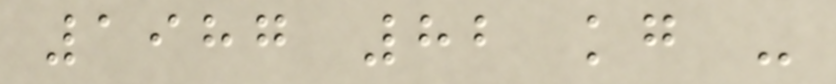1987 82 kg -
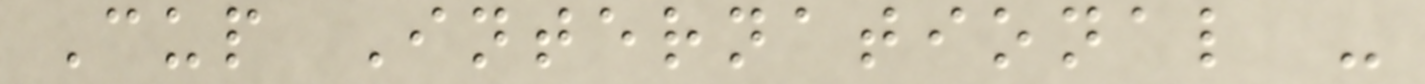Cup International -
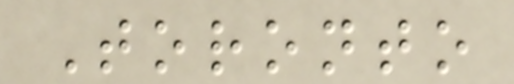Toronto
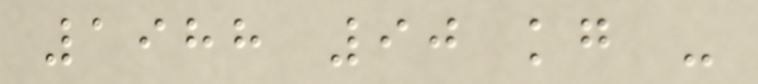1988 90 kg -
